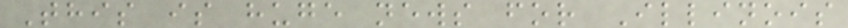This is huge news for Illinois
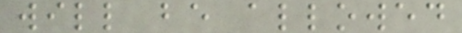will be allowed
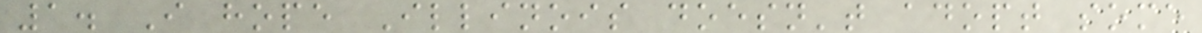1. I hope Illinois doesn't adopt some
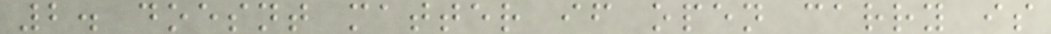2. doesnt matter if open carry is
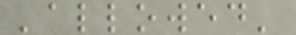'allowed'
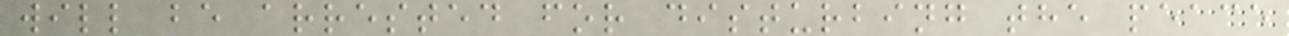will be arrested for disturbing the peace
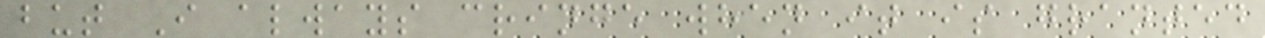but I always cringe when it is granted
